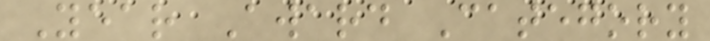Year Award Category
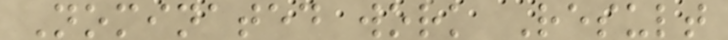Nominated work Result
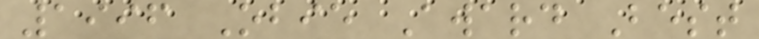1996 Obie Award Best
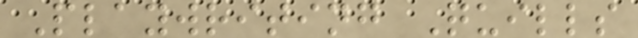Playwriting Quills
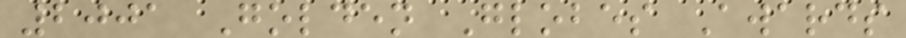2001 Golden Globes Awards
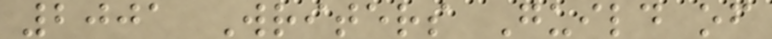2001 Writers Guild of
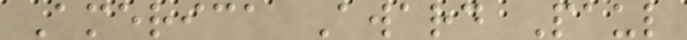America Award Paul
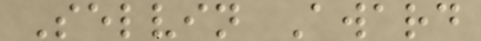Selvin Award
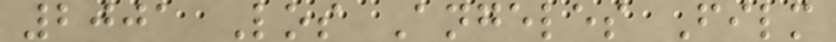2001 Los Angeles Film
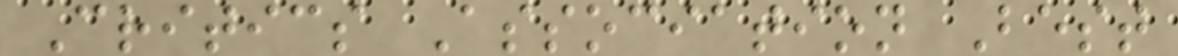Critics Association Best
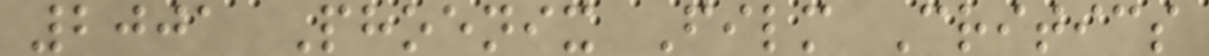2001 Phoenix Film Critics
